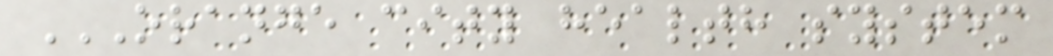ORANGE CITY HEALTH SYSTEM
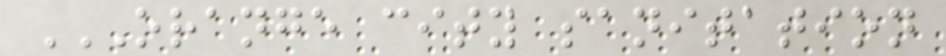ORANGE CITY SANITATION
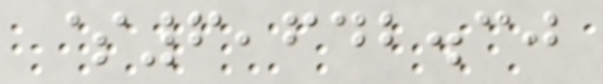$6,642.30
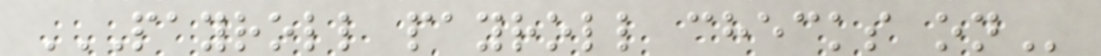PAYROLL PAYROLL CHECKS ON
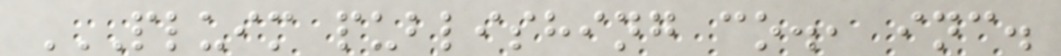PLUIM PUBLISHING CO., INC.
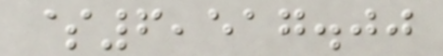$6,517.00
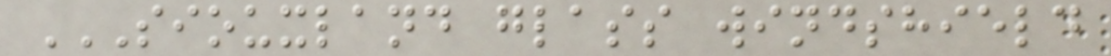SIOUXLAND GLASS WINDSHIELD
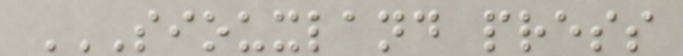SIOUXLAND PRESS
